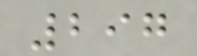297
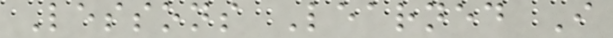Lessons Learned I
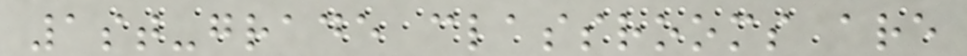1st-grade classrooms are
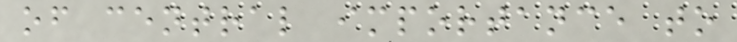of central importance to
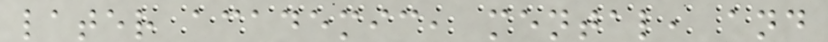later academic, mental, and
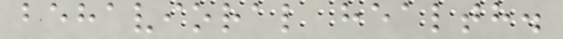behavioral health.
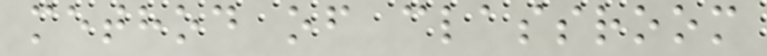method of classroom
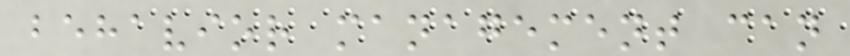behavior management can
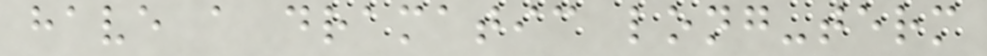have a dramatic long-term
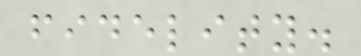fidelity.
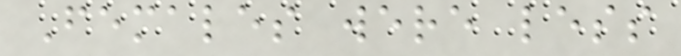Females were less
